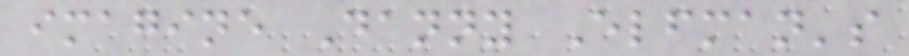imagine Danny Elfman's
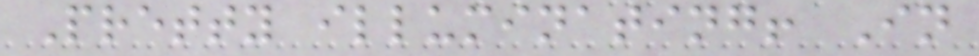Pretty illuminating! In
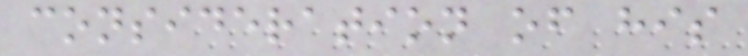consideration of his
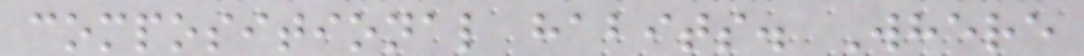compositional habits. Where
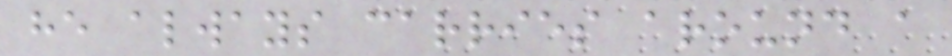he always carries around a
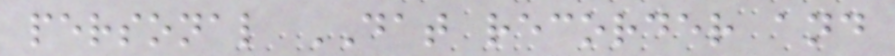personal DAT recorder and
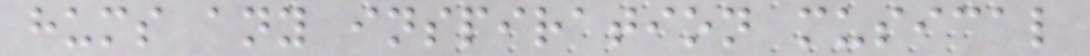hums any inspiration musical
